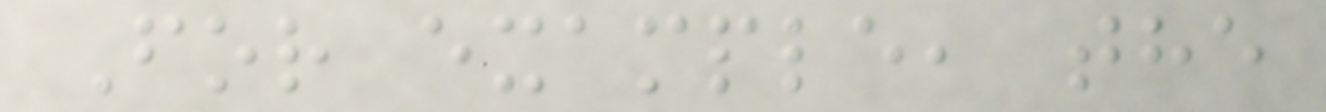For example, the
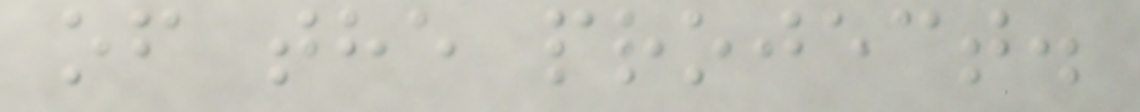of the project.
